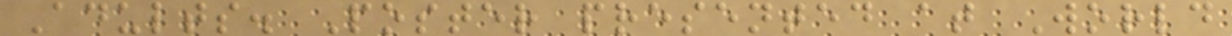Adults. Poster presented at World
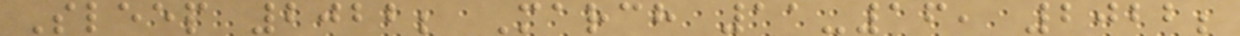Sleep 2022; March 11-16, 2022;
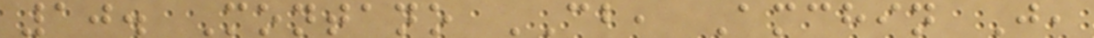10. Montano CB, Amchin J,
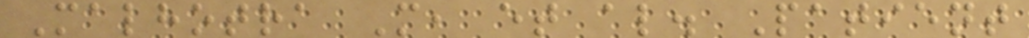Malhotra M, et al. Patient
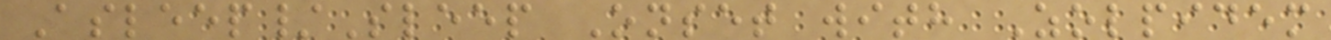Asleep/Sleep Onset with Zolpidem
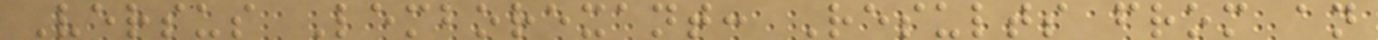Versus Lemborexant: Results from an
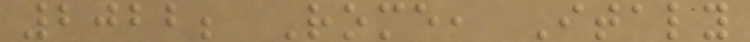2022; Rome, Italy
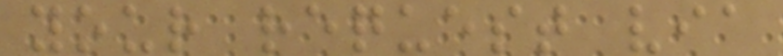your request via
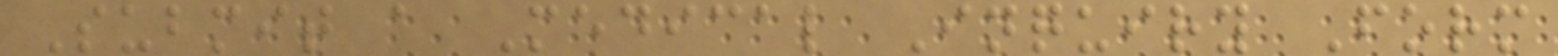Submit a Medical Inquiry Form
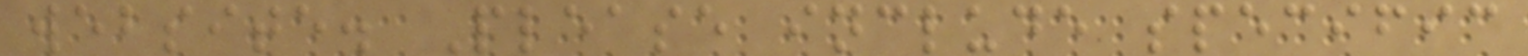website. Please include specific
